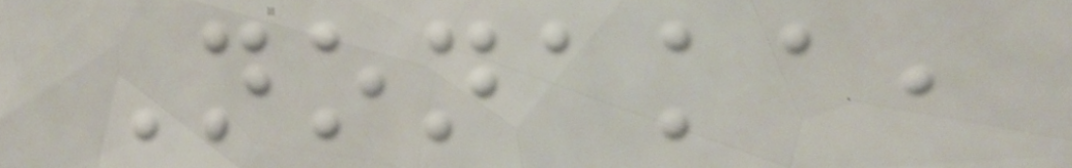Nonaka,
